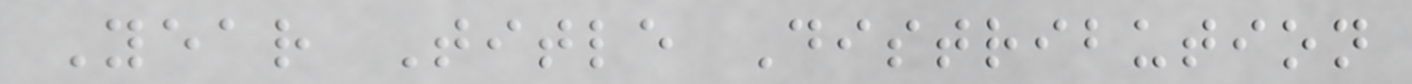Year Title Distribution
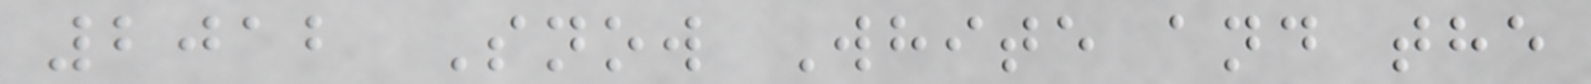2012 Snow White and the
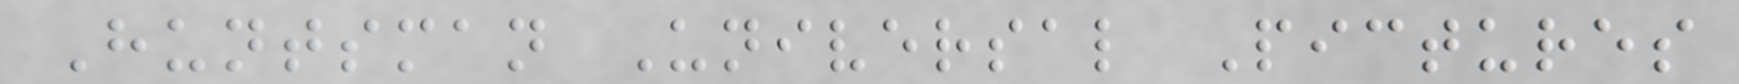Huntsman Universal Pictures
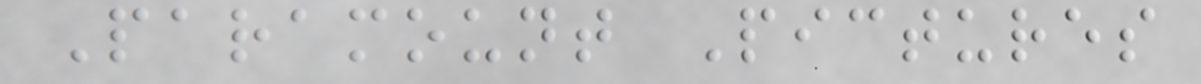Paramount Pictures
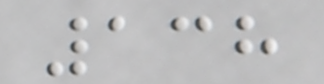138
